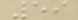59
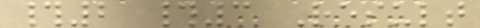#2 #3 Result
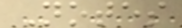Notes
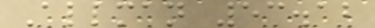Allman 53.12
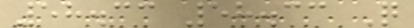58.33 58.33 Q
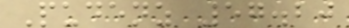Pudenz 57.20
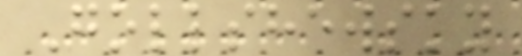Gollshewsky
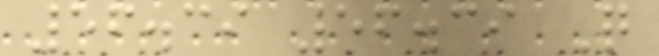56.39 56.39 Q
